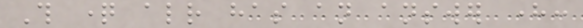This question already has an answer here:
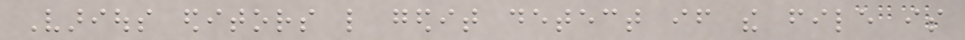Various editors like gedit detect if the file is
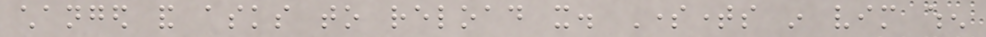changed and asks to reload it. Sometimes in vim when
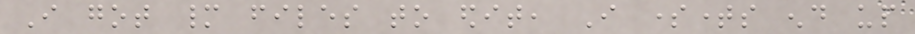I got many files to edit, I sometimes end up
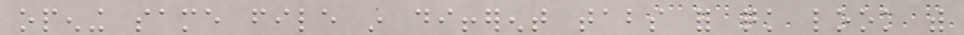opening same file in different tabs for quick look with
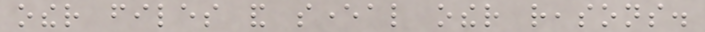other files and several other reasons.
